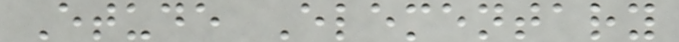Etude Elementary
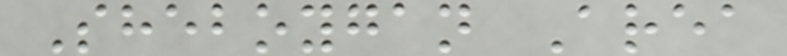Sheboygan Area
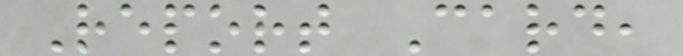Report Card,
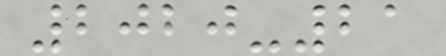2020-21
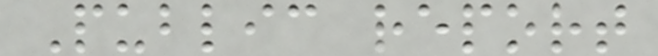Public report
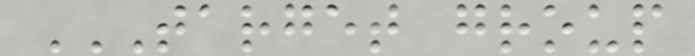TARGET GROUP
